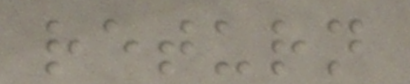return
